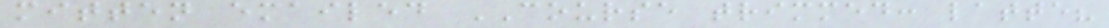mitten emailed COURSE trimmed: latte?
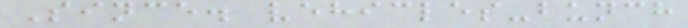Since. vehicles-bunch
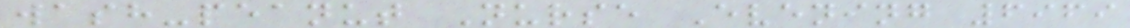wash-peanut Nurse Evening 6969
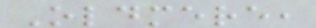Oldmere,
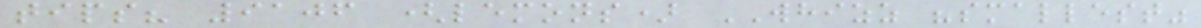tips? 9106 (lemons) WHIZZ "smallest"
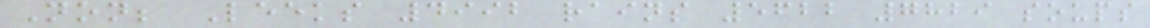Non; Leeks 4992 rains 5622 7829 soups
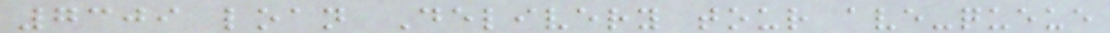7309 loan Delivery tour ave-queue
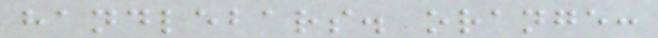handlebars. orange:
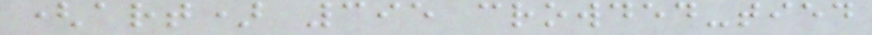(art) 395 crowded-tied
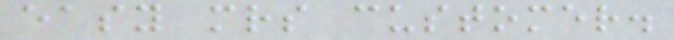easy mrs customer.
